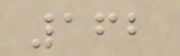162
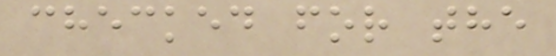checked for the
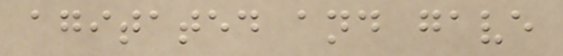agitated and gave
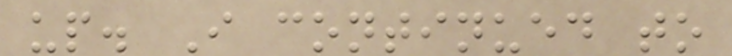up. I continued to
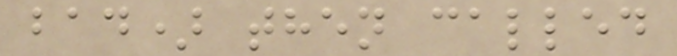bad) then called
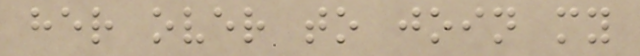her over to join my
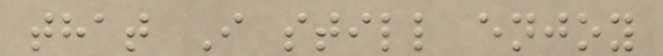that I still enjoy
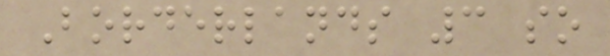Borderlands 3 so
